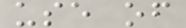use of
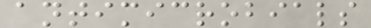antimicrobials
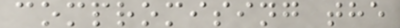compromising the
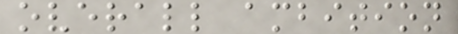overall ambition
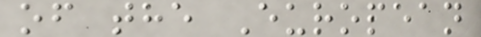of the European
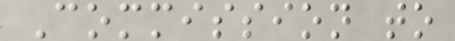Commission to
